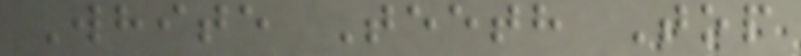White Teeth Top
